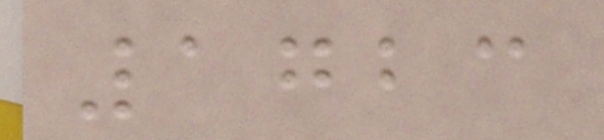1723
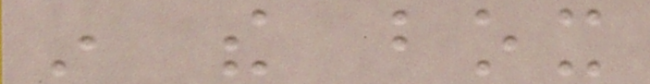in the box
